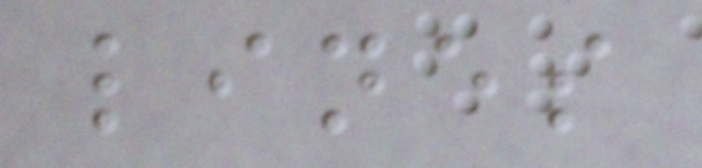lines
